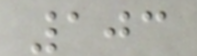103
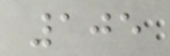105
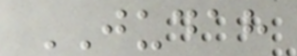JUDAH
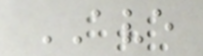AVE
